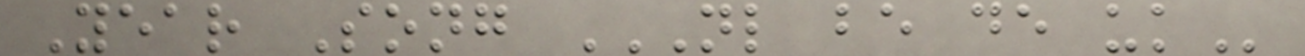Year Song NL BE DE UK
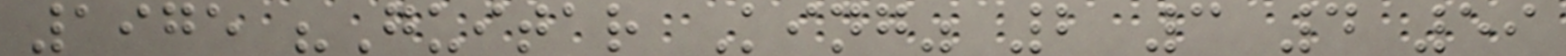1975 "Guitar King" 2 3 4 59
